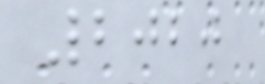2020
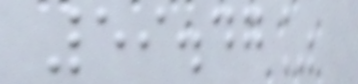59.47%
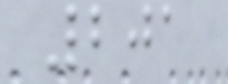201
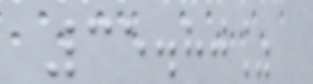35.80%
